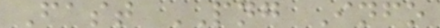Fast PNG Info
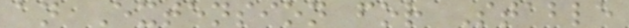an Extension for Stable
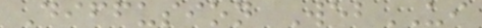Diffusion WebUI
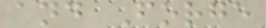and Forge
